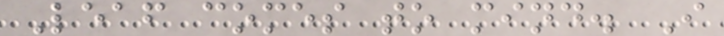Leaf comes to mind. I
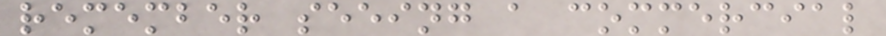remember seeing a commercial
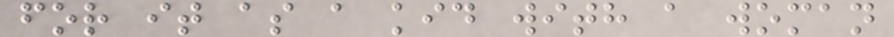for it as a kid with a woman
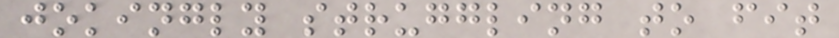jokingly struggling to fit
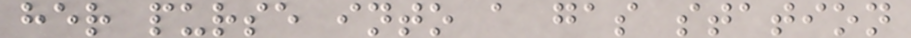her purse into a gas station
